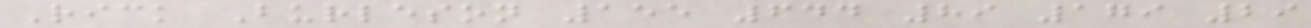Rick Burleson 155 644 89 179 29
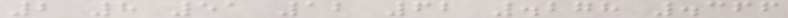2 8 51 12 62 .278 .366
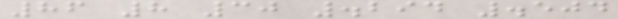86 8 30 .294 .504
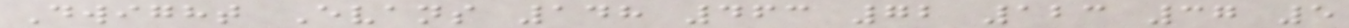Dwight Evans 148 463 72 123 37 5
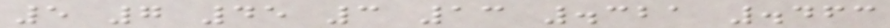5 7 45 3 13 .321 .463
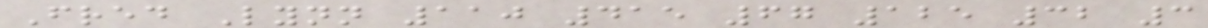Fred Lynn 110 415 67 125 32 3
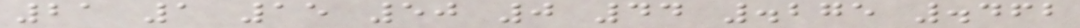21 1 15 50 0 44 .275 .462
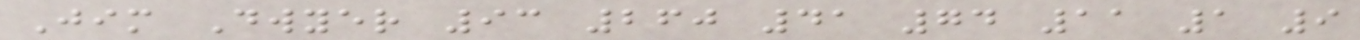Jim Dwyer 93 260 41 74 11 1 9
